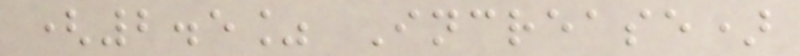(2.5% Increase)
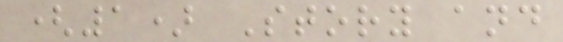(1) Story and
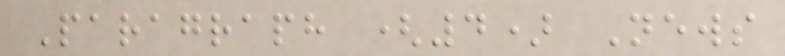Paragraph (4) News
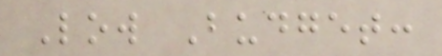Low Budget:
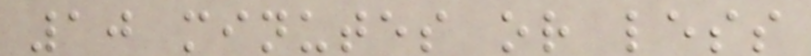10 minutes or less
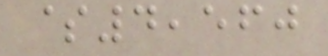$4,560
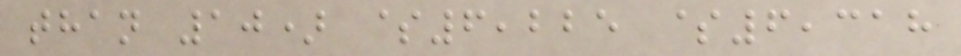than 10) $6,225 $6,318
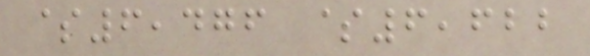$6,476 $6,622
